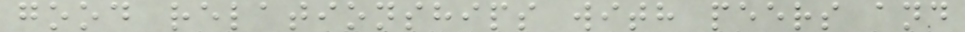good relationships with peers and
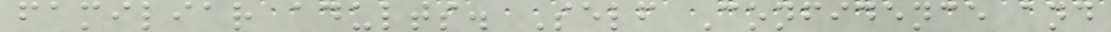familiar adults. Self Confidence and
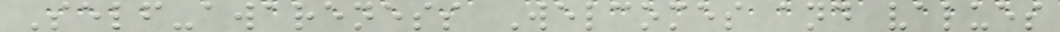Self-awareness Welcomes and values
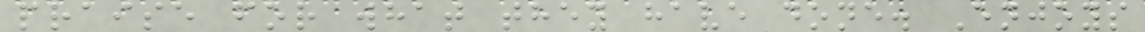praise for what they have done. Enjoys
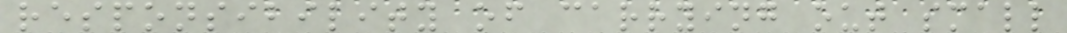responsibility of carrying out small
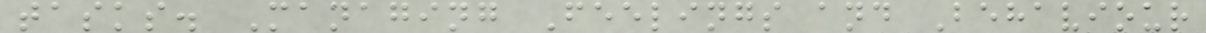tasks. Managing Feelings and Behaviour
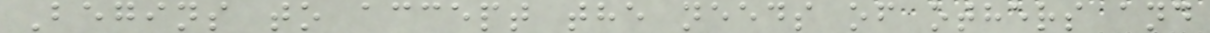Begins to accept the needs of others and
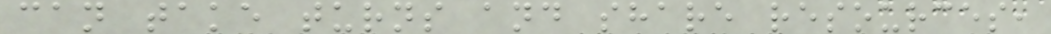can take turns and share resources,
